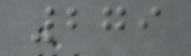279
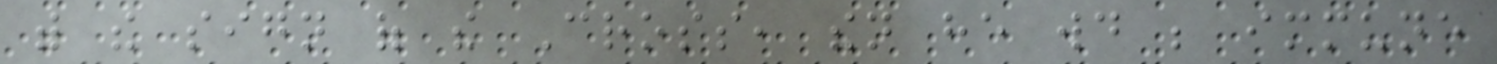with the sign of the Cross, then he would be immune
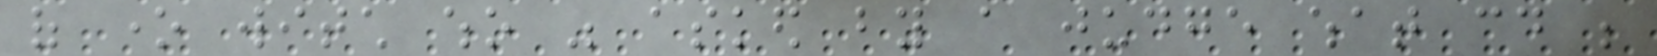of one witch who was asked by a judge what could be
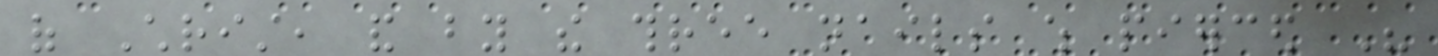of Christ, and by the three nails which pierced His
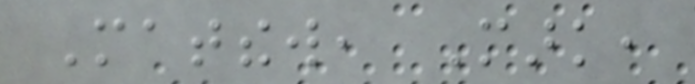Matthew, Mark,
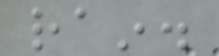rain.
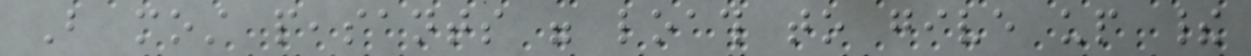But most peasants were loath to give up their
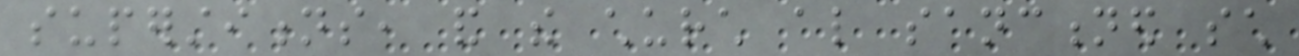superstitions, and the church also sanctioned such
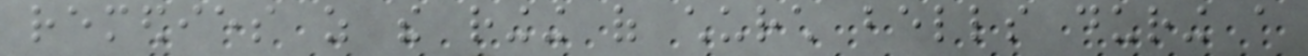remedies as the ringing of church bells during a
